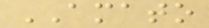AMATO
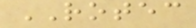ROTEC
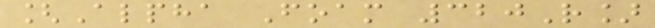[Alpha Foam 320R]
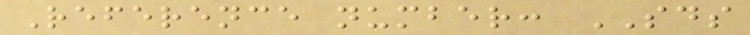Reference number: SDS
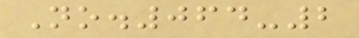No.064-2
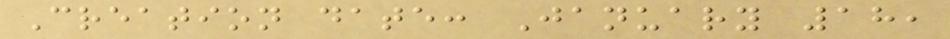Creation date: January 18,
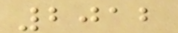2012
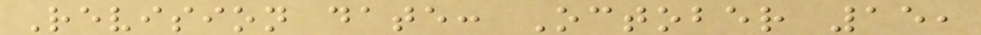Revision date: October 15,
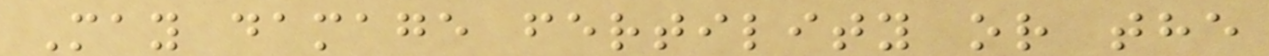May damage fertility or the
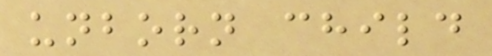unborn child
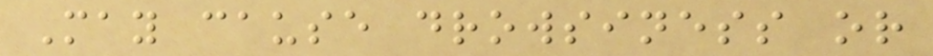May cause drowsiness or
